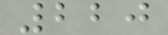220
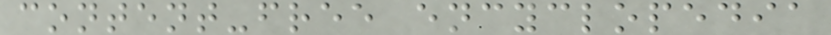content-free encyclopedia
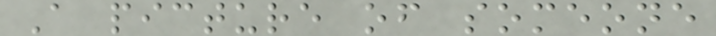A picture of someone
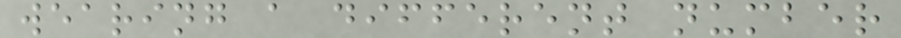wearing a different number
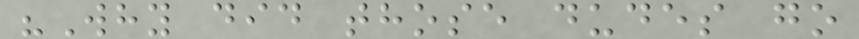"Why did those dudes go
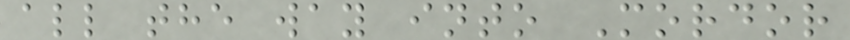all the way into Mordor
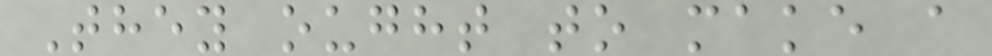They ought to make a
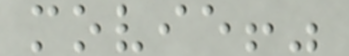movie!"
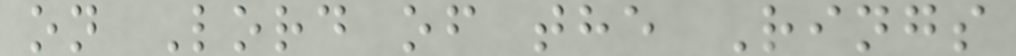on Lord of the Rings
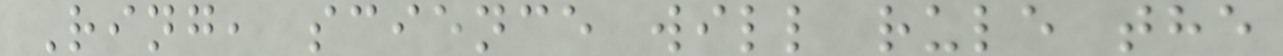Ring, science will rule the
